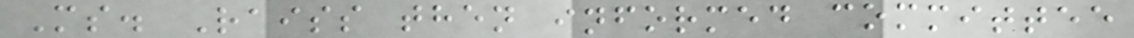Ms. Raiss then informed committee
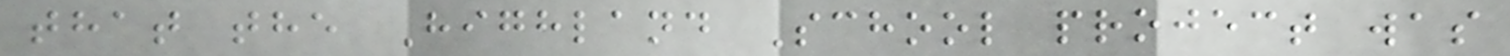that the Highland School project was
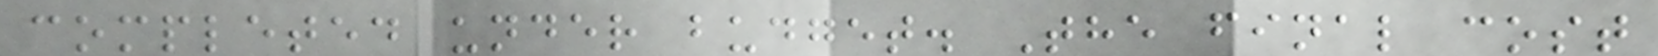completed under budget. The final cost
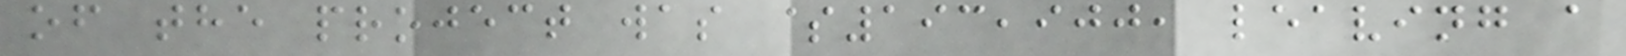of the project was $193,900, leaving a
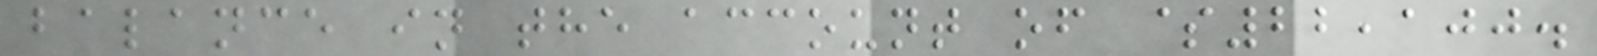balance in the account of $22,100.
